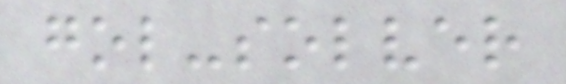gol-solver
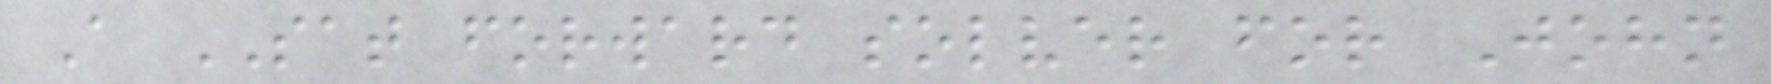A SAT forward solver for John
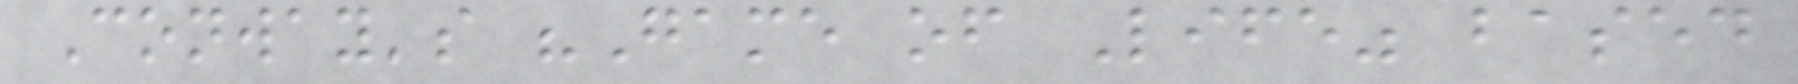Conway's "Game of Life" based
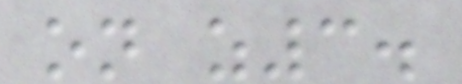on z3.
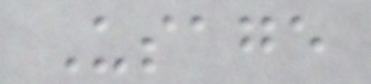Usage
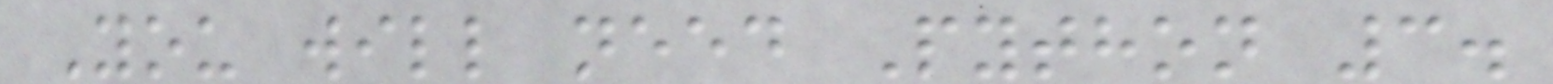You will need Python 3.
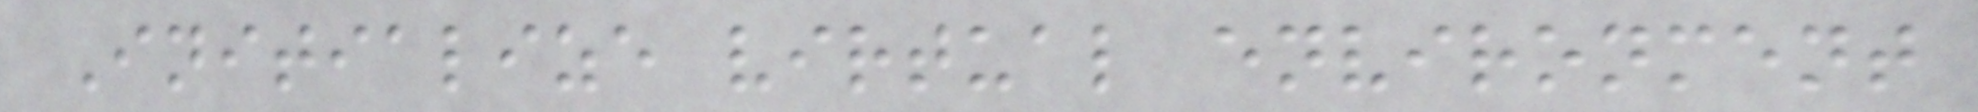Initialize virtual environment
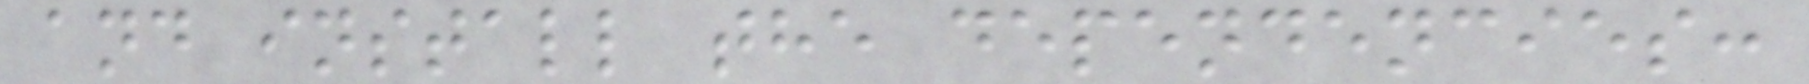and install the dependencies:
